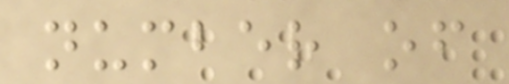number of
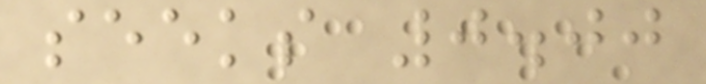seeks 0.00
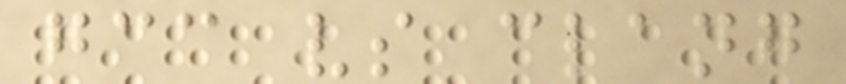gcc vs clang
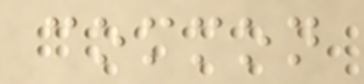common
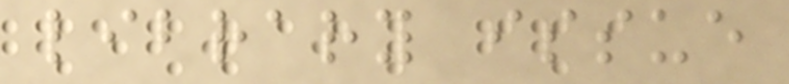library issue
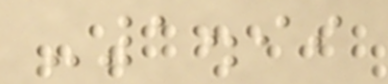-1.99
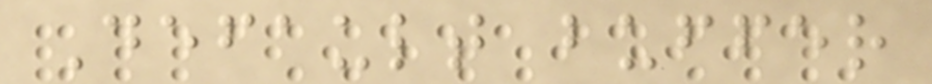Default buffer
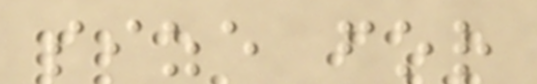size for
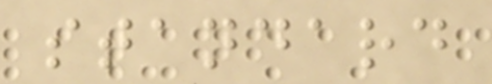standard
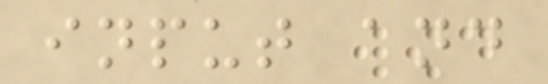input and
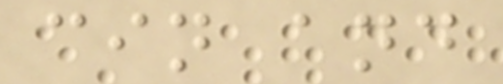cin and
